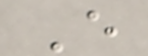E
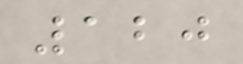120
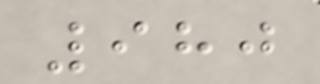980
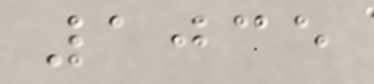1035
